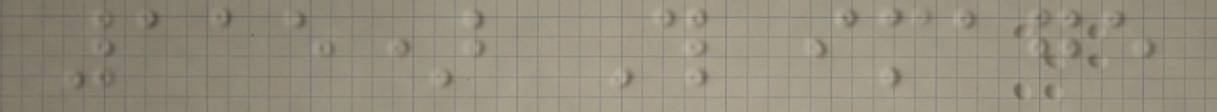115) This image
